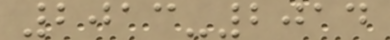2013-2014
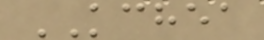KCHEA
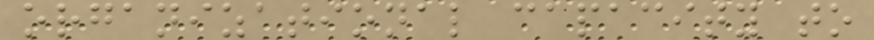organizational capacity to
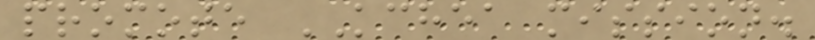promote KCHEA mission.
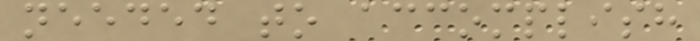needed to accomplish
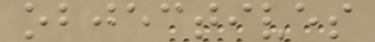objectives
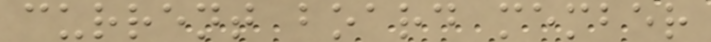current board member
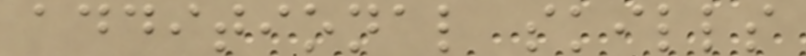additional skills
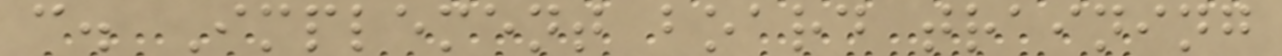c. Implement board training
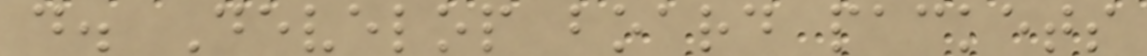d. Develop board packets
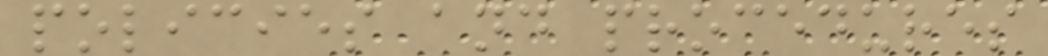policies and procedures
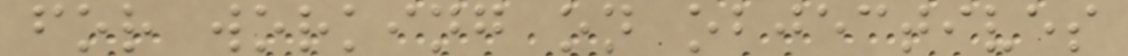for working on objectives
